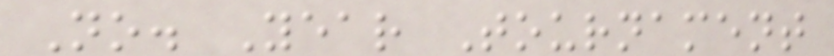No. Year Tournament
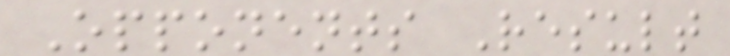Opponents Result
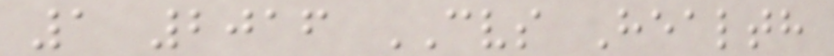1 2016 CVS Health
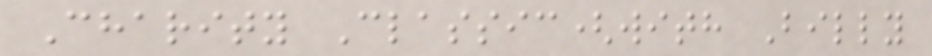Charity Classic(with Billy
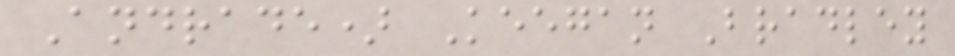Andrade) Keegan Bradley
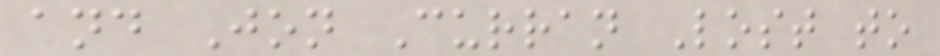and Jon Curran Lost to
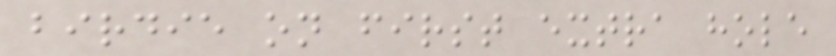birdie on first extra hole
